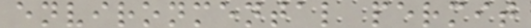environmental permit
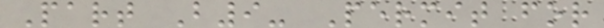Part B9- Permit for
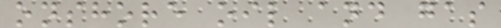onshore oil and gas
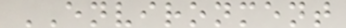ENVIRONMENT
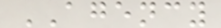AGENCY
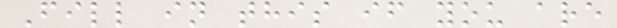Fill in this if you are
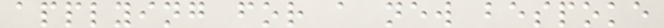applying for a new bespoke
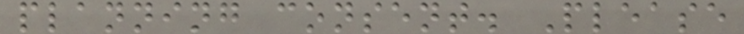planning consent. Please
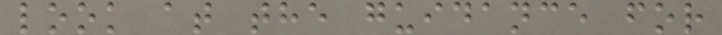look at the guidance for
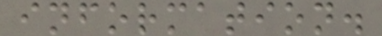information.
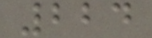224
